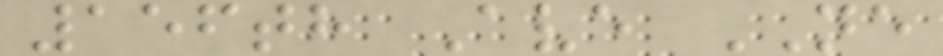156th Ave NE
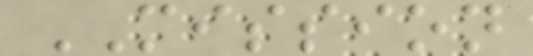MISSION
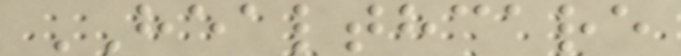HEALTHCARE
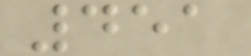451
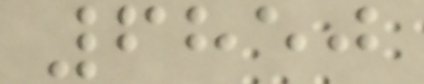6850
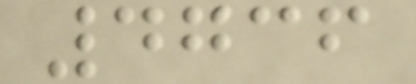4736
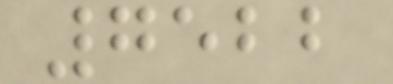7522
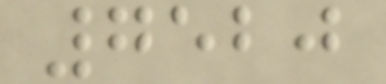7520
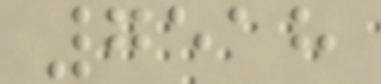7518
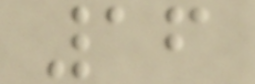16
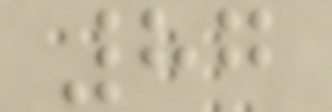87
